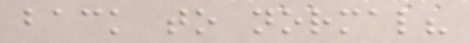back to normal?
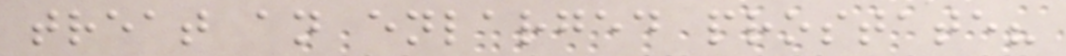treat an enlarged prostate?
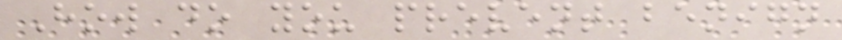How do you prevent benign
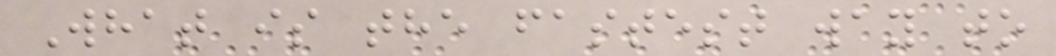What is the fastest way to
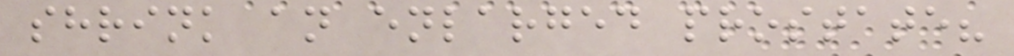shrink an enlarged prostate?
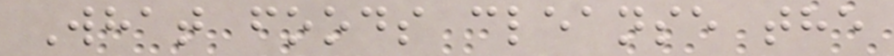What foods cleanse the
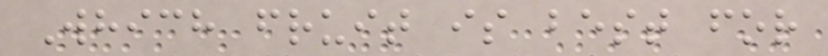Which fruit is best for
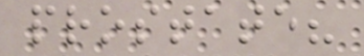prostate?
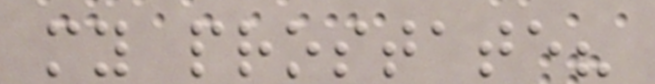my prostate?
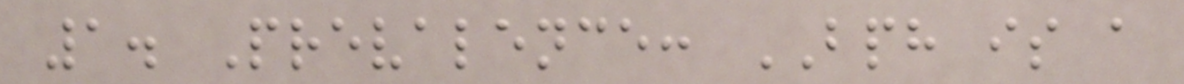1. Prevalence: BPH is a
